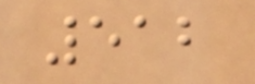512
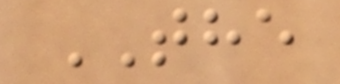THE
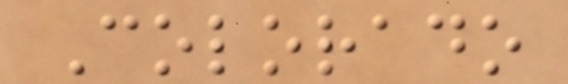Colorado
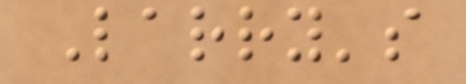Larry's
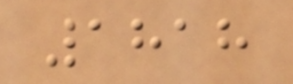1818
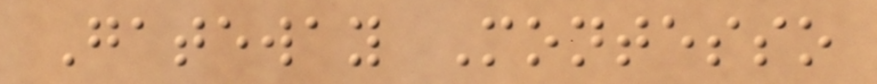Gateway Montesso
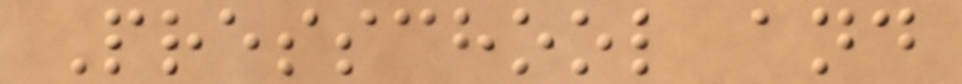Presschool and
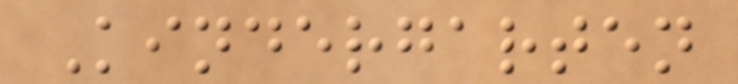Kindergarten
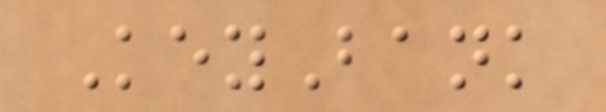KeyBank
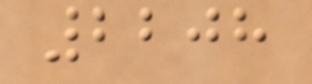2208
